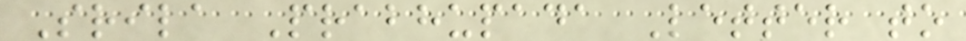Srila Prabhupada Letter to
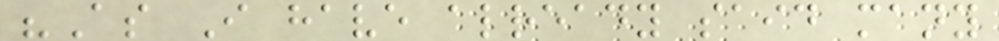"As I have already said many
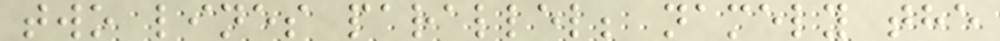two lines parallel; namely the
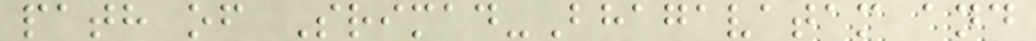path of Srimad-Bhagavatam and
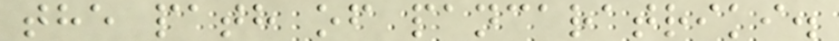the path of pancaratriki.
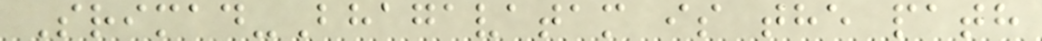Srimad-Bhagavatam is the path
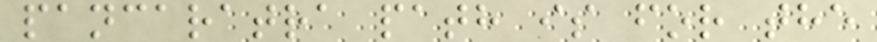pancaratra path is for the
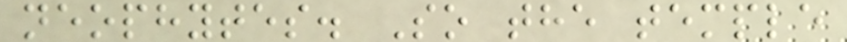neophytes. So the temple
